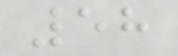58
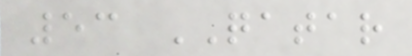53 QATAR
